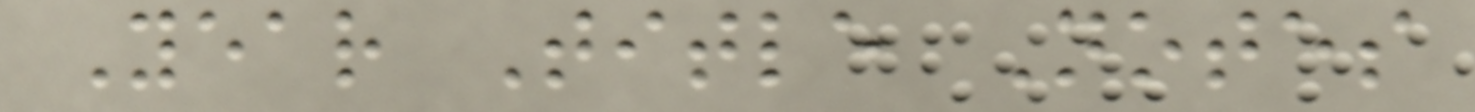Year Title Notes
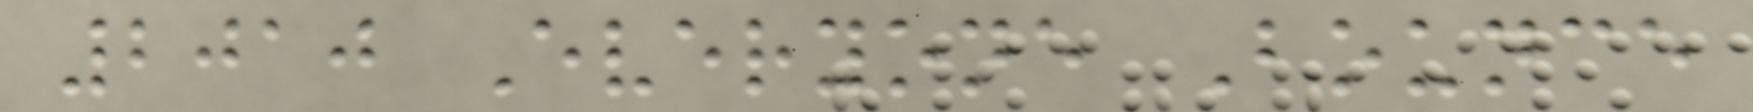2010 Everyone Bounce
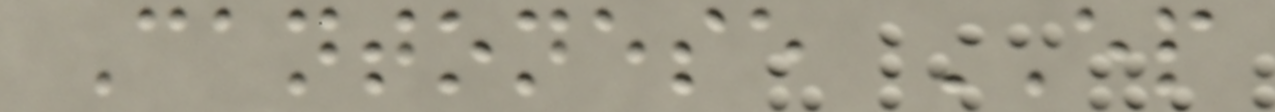Cantonese EP
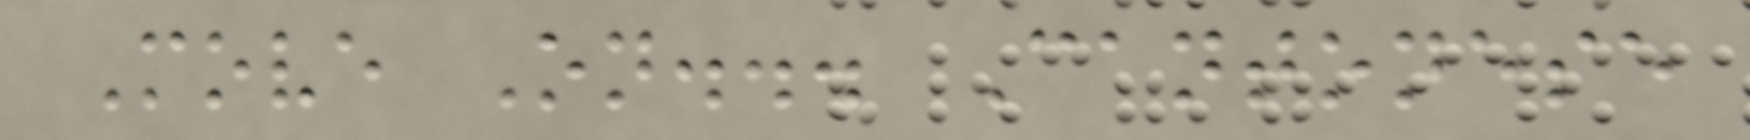Move On... Cantonese
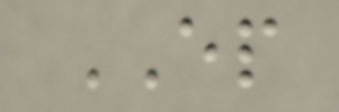EP
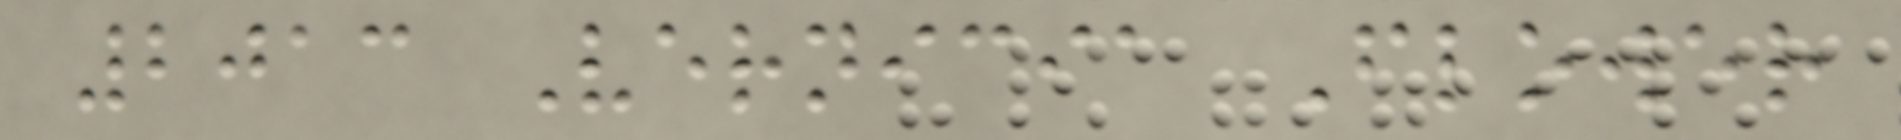2013 Vernicia Flower
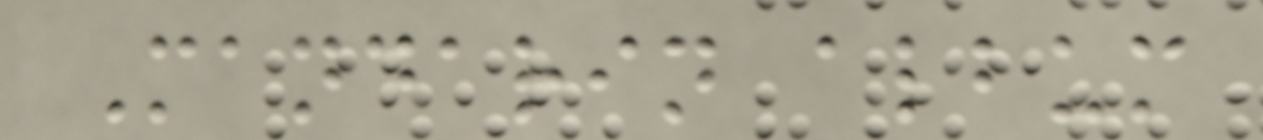Mandarin album
